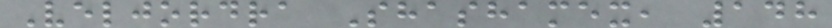Veljordra Shashamex, 148
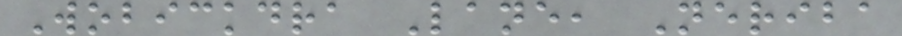Wobickdra Lane, Neriba
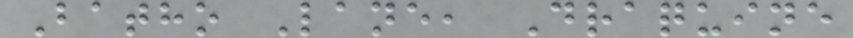Batho Lane, Draquine
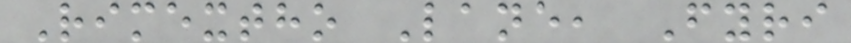Rimextho Lane, Fyri
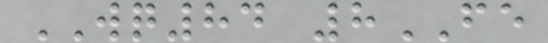WQ84 8FE
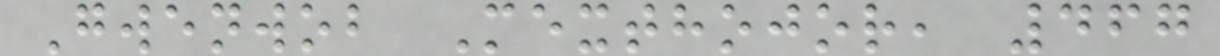Gwenwob Mexthojor, 467
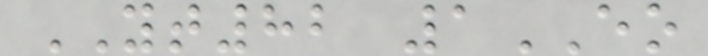YT82 1EO
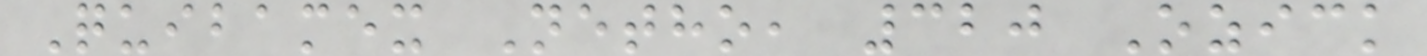Quibamex Netho, 320 Ozick
